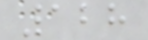128
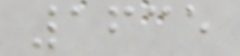1635
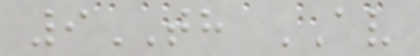9TH AV
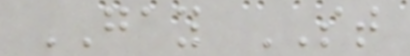GAY ST
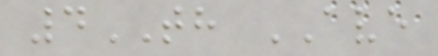4TH AVE
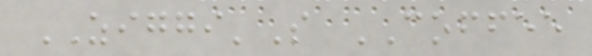ZIGGI'S COFFEE
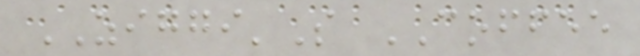ZIGGI'S COFFEE
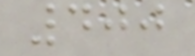400
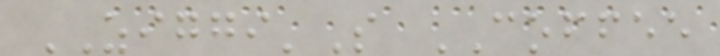ZIGGI'S COFFEE
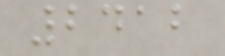2412
